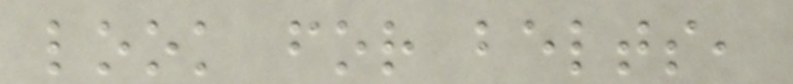look for belts,
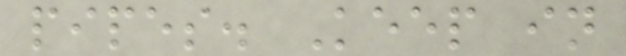pipes. Keep in
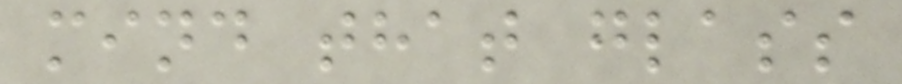mind that glass
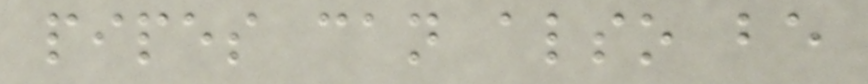pipes can also be
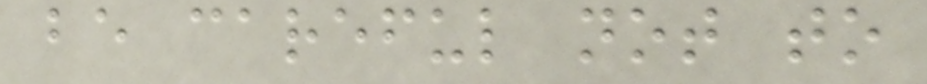be careful not to
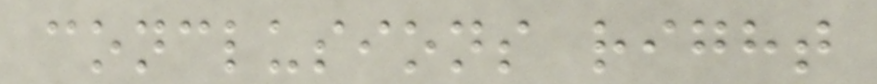conclusions right
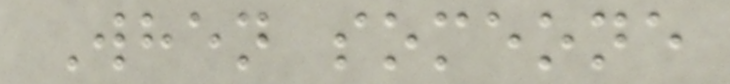When someone
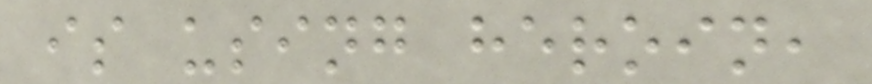is using heroin,
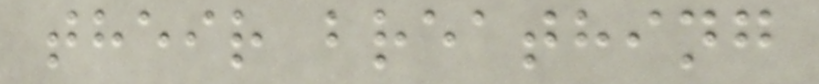their breathing
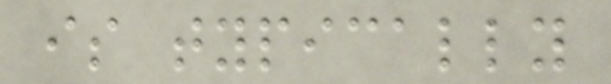is typically
